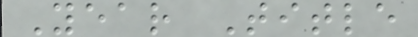Year Title
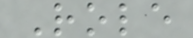Role
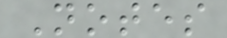Notes
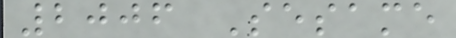2006 Sesame
